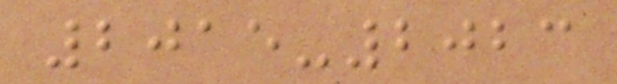2015-2023
